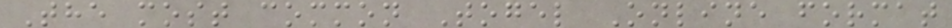The most common Togel Online format
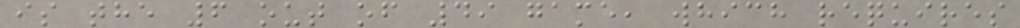is the 6 out of 49 game, which requires
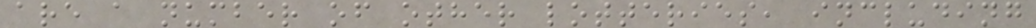are a number of other lotteries, including
